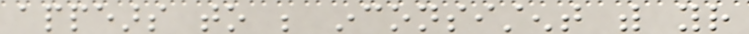appears to be inconsistent with your
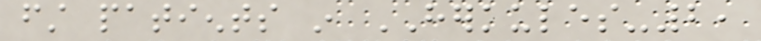first patients in HERKULES-2,
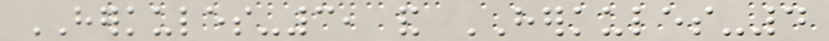HERKULES-3, and HERKULES-4
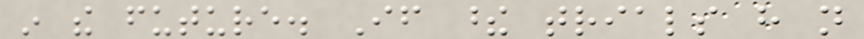in the future. If these trials have not
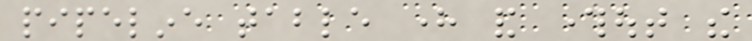pipeline table here and throughout the
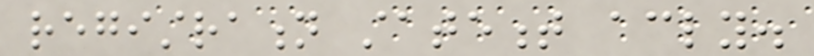registration statement accordingly.
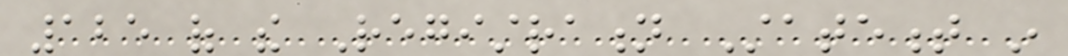125 of the Registration Statement in
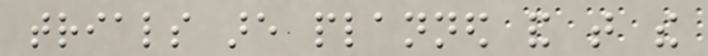trials are planned and that the
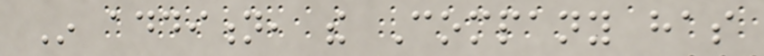In addition, the Company has
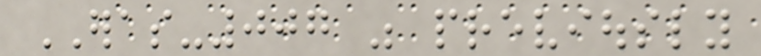ERAS-007 was previously
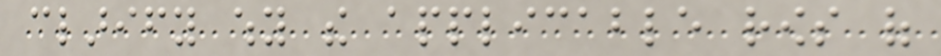clarify why the applicable rows of
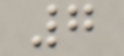7
